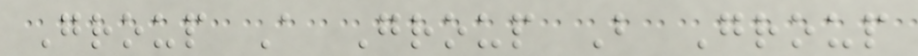Group A Group B Group
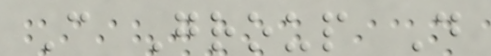C Group D
